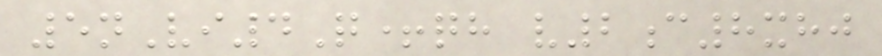5nVi4Q+qh v2c8xhj
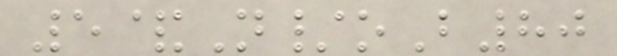5&N/oB80
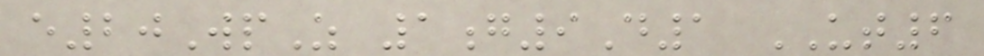e20WpZ 1g9D1 UT6
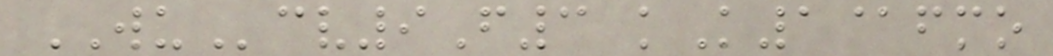WUcv9F3 kK1@fmo
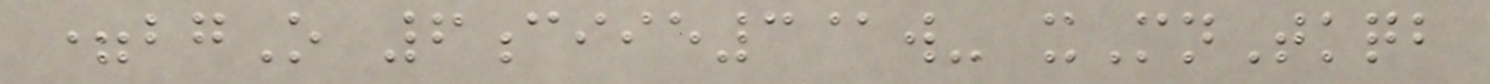=bgO 6ciie3@w- xMnTkqb
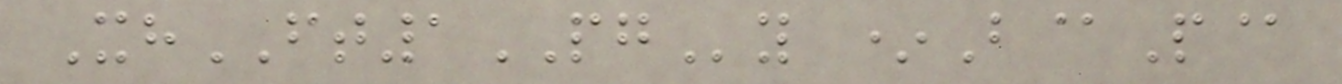XhFT1PGy *B@P@
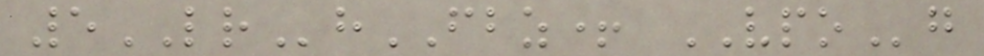5LRhFBZ+ VPOg
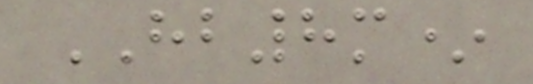HB8m*
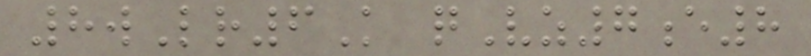8wLr6K qVz7e8
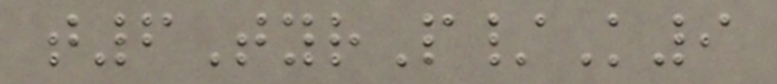t6TyrP/K9
